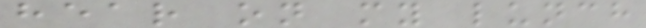hear on my lunch
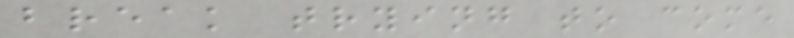break trying to come
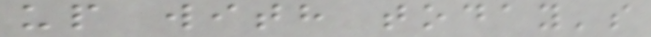up with today's
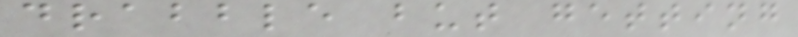drabble but getting
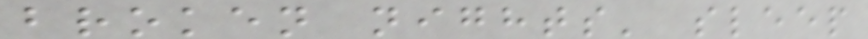broken nights' sleep
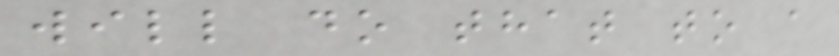will do that to a
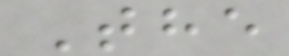The
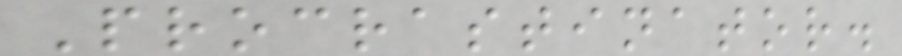Procrastinator.
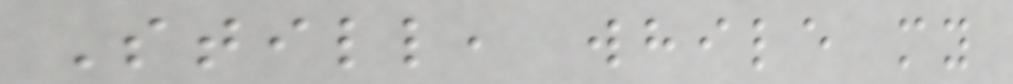Still, while my
